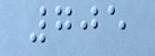705
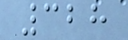328
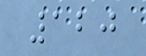120
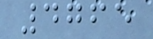4765
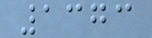1373
